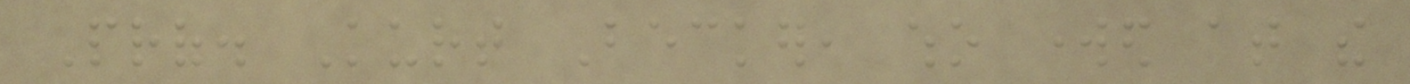Prof. Kurt Becker, who worked at the
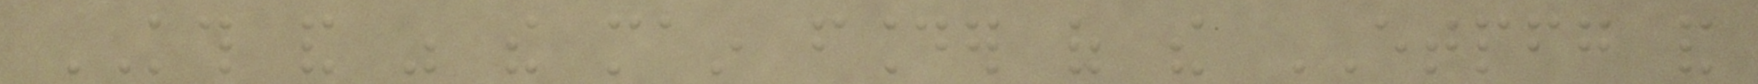KTH and was the main founder of the ETPFG and
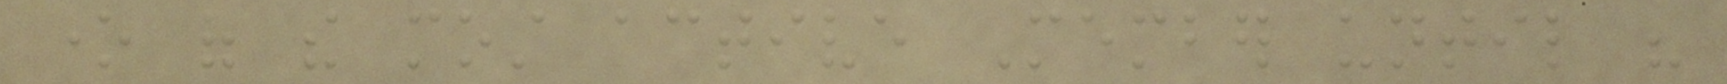one of the most active Member until his
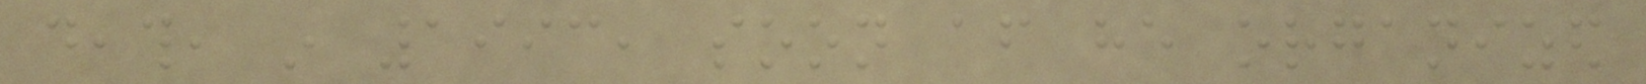death, in 1993, soon after he organized
